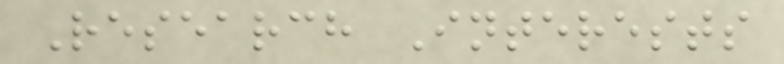Research Interests
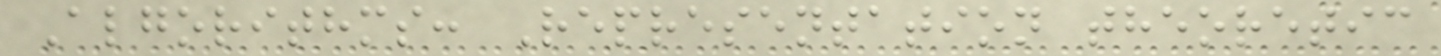Algorithms: Representation theoretic
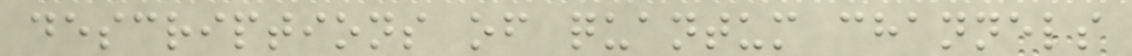descriptions of quantum channels
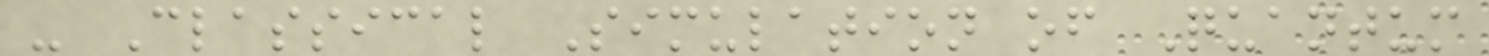- Classical Simulation of Quantum
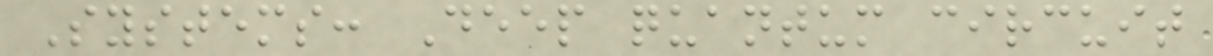Systems: Deep quantum circuit
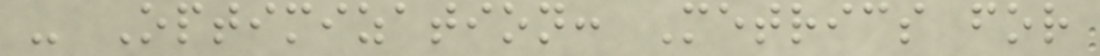- Optimization: Metrics for
